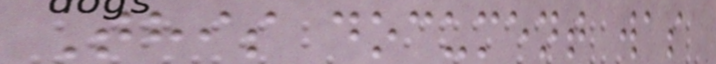This document was
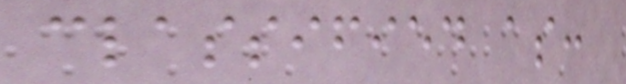classified as:
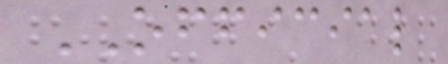OFFICIAL
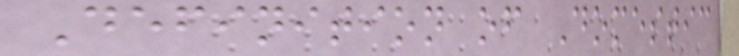Definition of Domestic
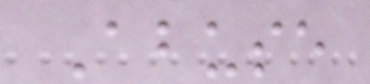Abuse
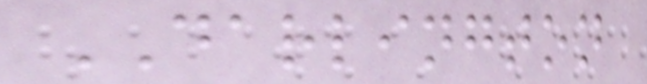DARLINGTON
